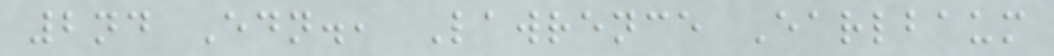2nd Edn., Lawrence Earlbaum
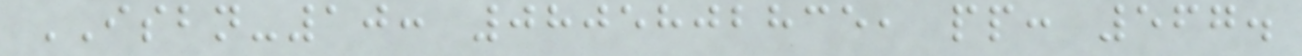ISBN-10: 0805802835, pp: 567.
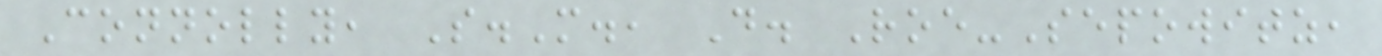Connolly, S.M., D. Roe-Sepowitz,
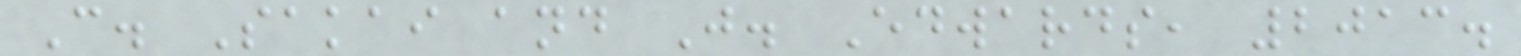C. Sakai and J. Edwards, 2013.
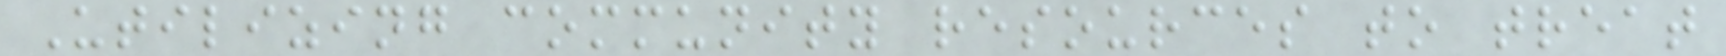Utilizing community resources to treat
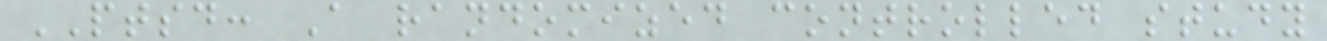PTSD: A randomized controlled study
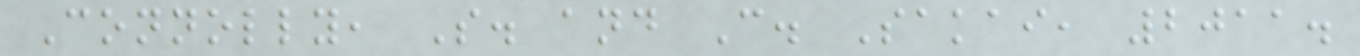Connolly, S. and C. Sakai, 2011.
